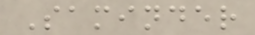Saminder
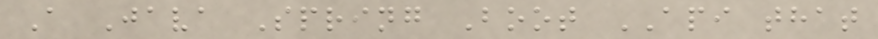A Java Spring Boot API that
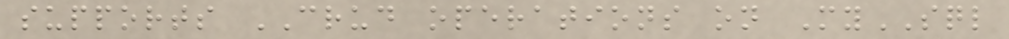supports CRUD operations on MySQL
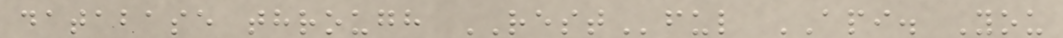database through RESTful API. You
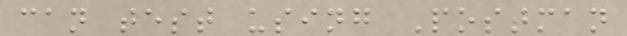can test using Postman
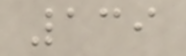139
